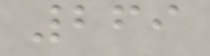269
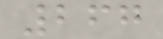267
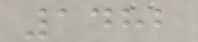1482
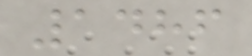1486
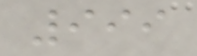999
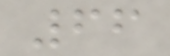66
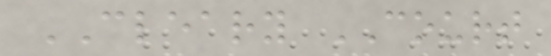CLEARY COURT
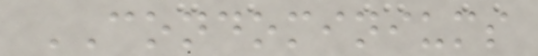CONDOMINIUMS
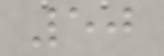50
